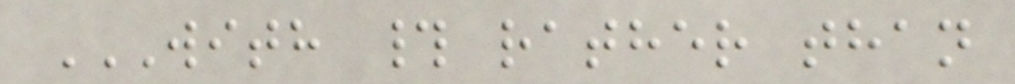WITH # RATHER THAN
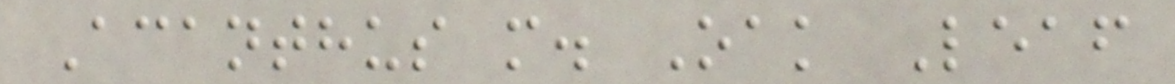Acanthus m. Oak Leaf
